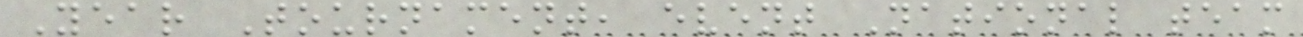Year Tournament, event National team
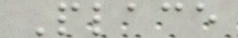Place
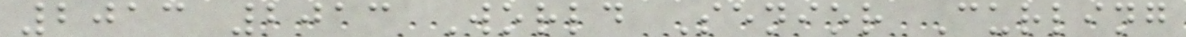2013 2013 World Senior Curling
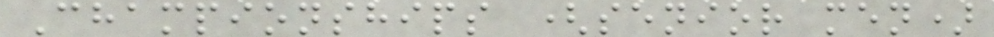Championships (senior men)
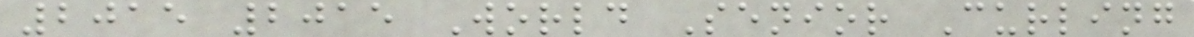2015 2015 World Senior Curling
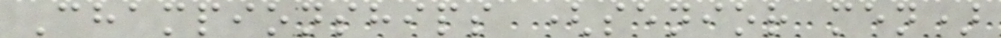Championships (senior men)
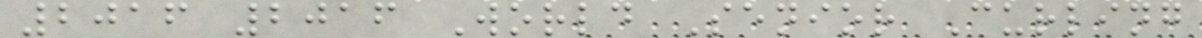2016 2016 World Senior Curling
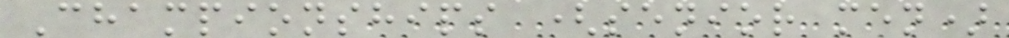Championships (senior men)
